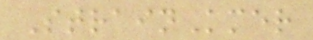StrainKmer
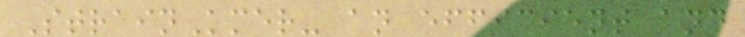StrainKmer- an efficient and
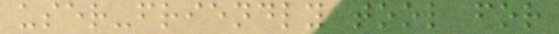user-friendly tool for
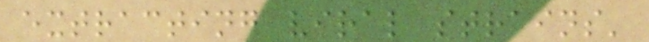extracting viral strains'
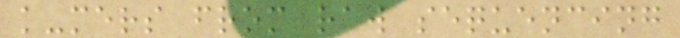k-mers from raw sequencing
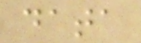data
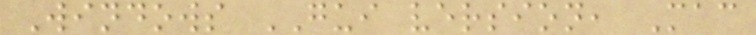Windows GUI version, Mac
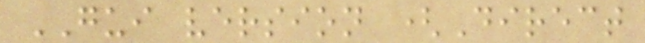GUI version (Direct
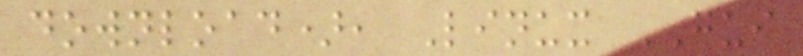download), Linux GUI
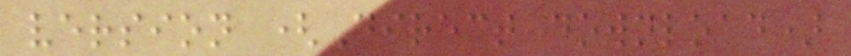version (Direct download)
